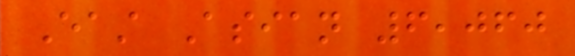East Asian 6,060
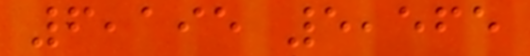6,195 5,565
